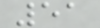51
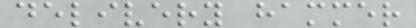delivery hammer
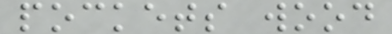pockets wood
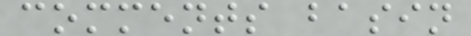comments basin
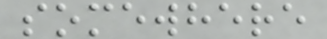somewhere
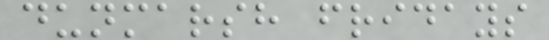dunmarsh fridays
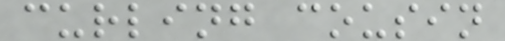curling cousin
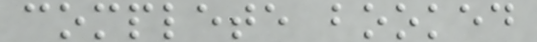complete booked
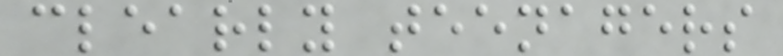clearly teenagers
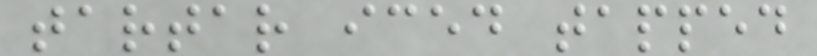tartar iced tapped
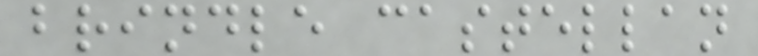brindle castellan
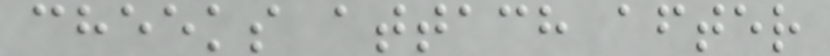cheeks attach after
